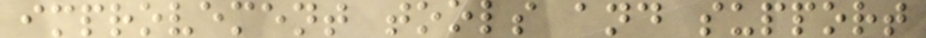improvement tools and support
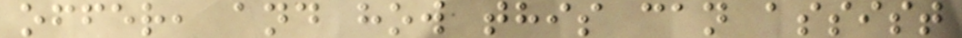offer, and how this can assist
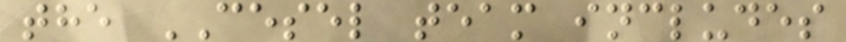the CESEL team includes
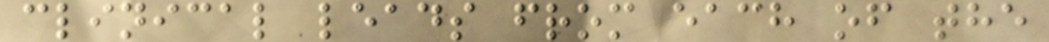clinical leads from each of the
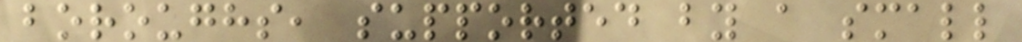boroughs, supported by a small
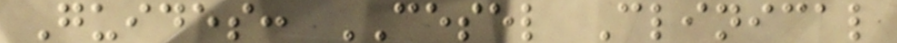Guides: CESEL Clinical
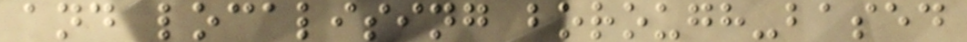and localising borough-based
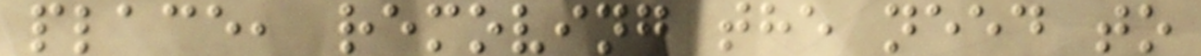place, removing the need to
